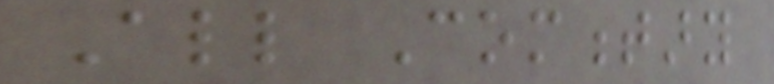All Commentary
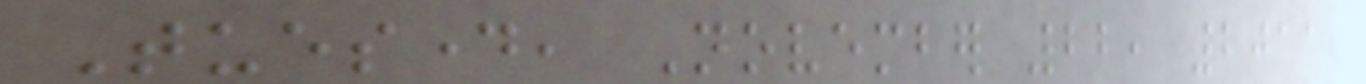Tuesday, November 22, 2011
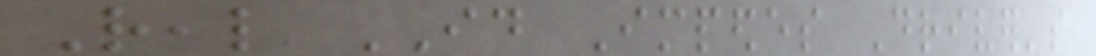Real ID Impedes Driver's
